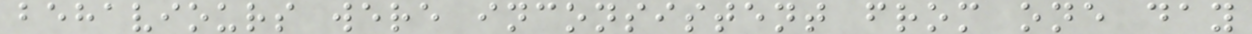behaviours were inconsistent from one day
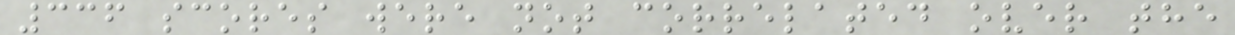336 scores were not correlated over the
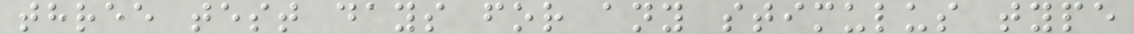three test days for any stimulus type
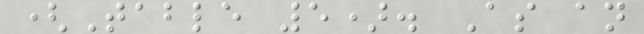(Table 5). As an
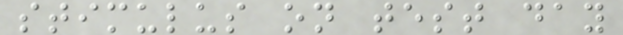stimulus on test day
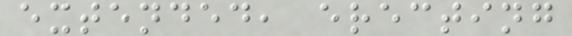extended, erecting
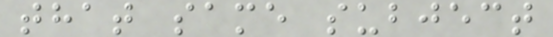that same subject
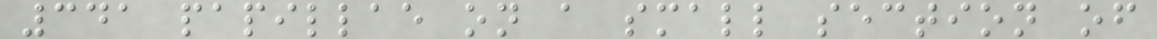341 papillae on a small section of
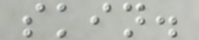skin.
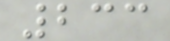233
